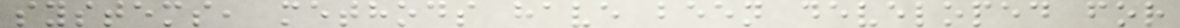systems, methods have been developed for
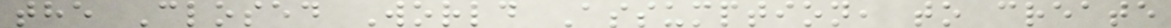the Closed World Assumption, to create
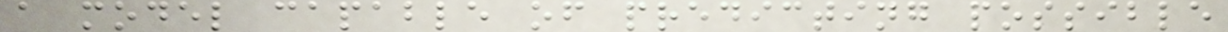a model capable of predicting possible
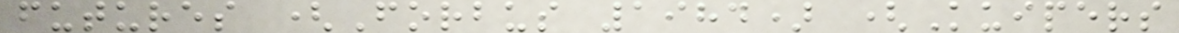futures (Forbus 1984) (Kuipers
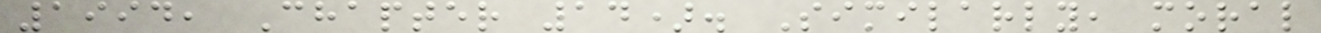1994, Chapter 14). Similarly, moral
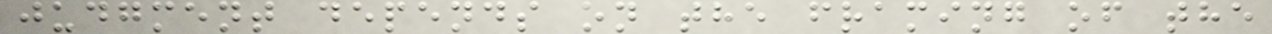judgment depends on the framing of the
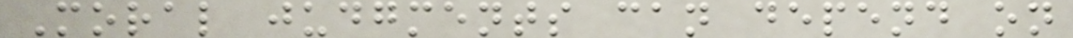Moral judgments can depend on
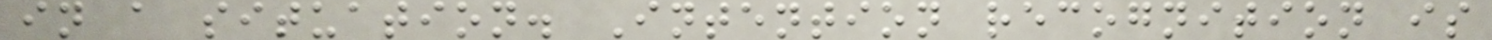in a situation. Intention recognition is
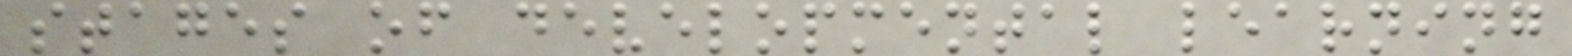stages of developmental learning
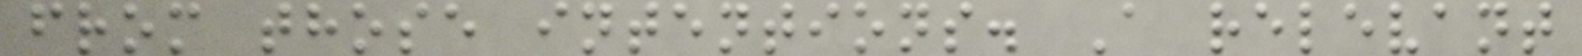from those intentions. A relevant
